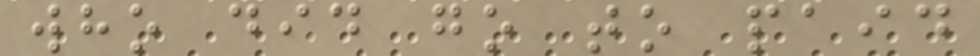who did go to paid
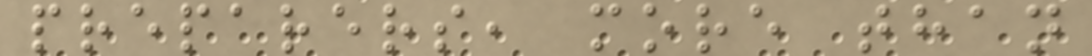preparers, more than
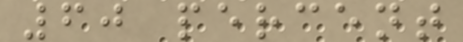60 percent
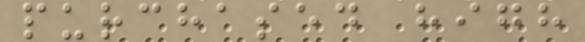purchased high
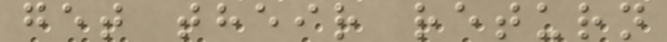get their return
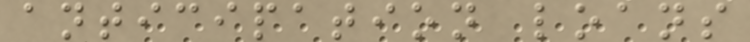anticipation loans
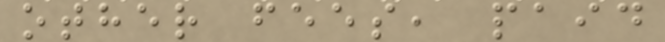other fees, paid
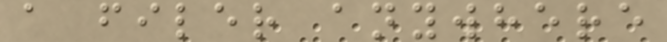a filer anywhere
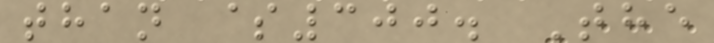than $300. The
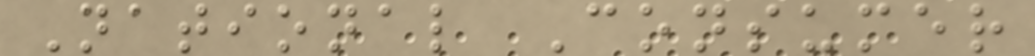National Consumer
